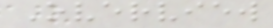Overview
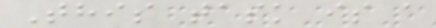This task is a
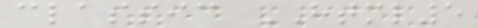classic HTML5
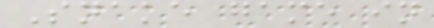Snake game in
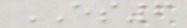ES6
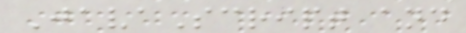JavaScript and
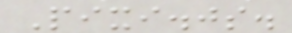Pixi.js.
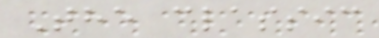The classic
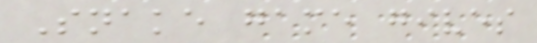Snake game gives
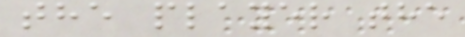the player the
